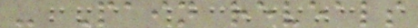- Pain reveals
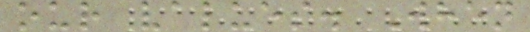our values. When
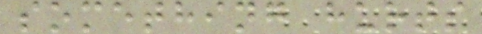something hurts
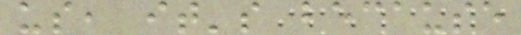us, it's because
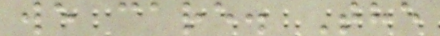we care. The
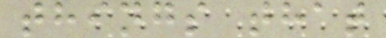things that
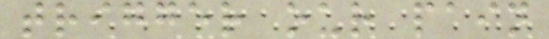trigger our pain
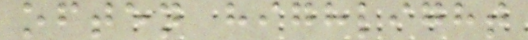often highlight
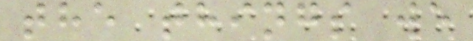the things we
